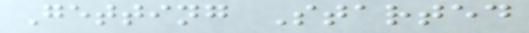Getting Started
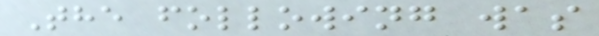The following was
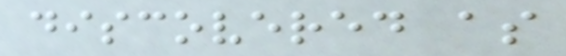discovered as
